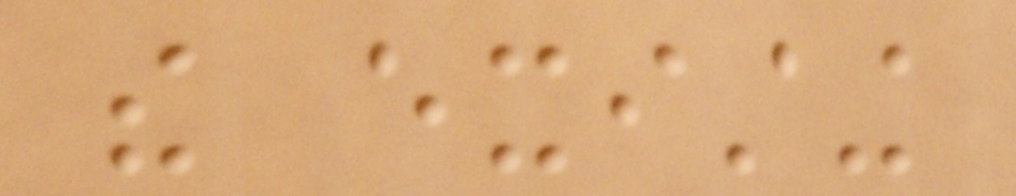the existing
